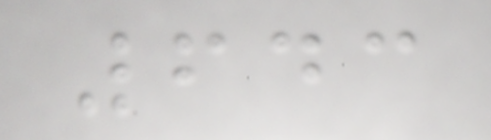643
